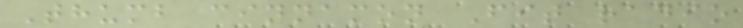Thumb cinnamon Fit radio
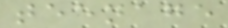teenage
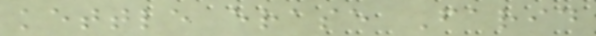kettle erase Farid
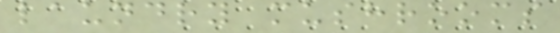laundry mushrooms
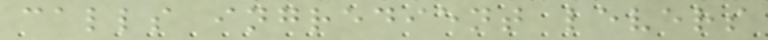calls ingredient levers
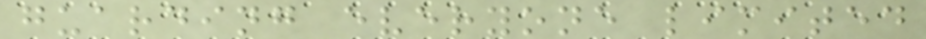guarding everyone limited
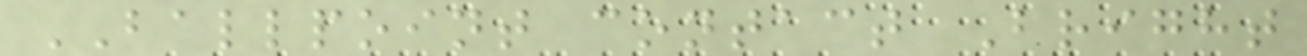BALLPOINT contact Bright
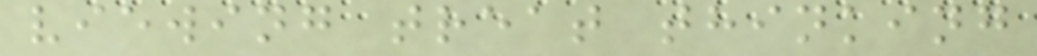viewing treat thinking
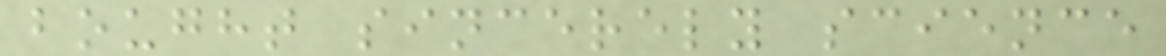bought sincerely science
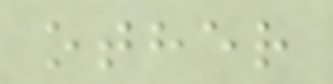other
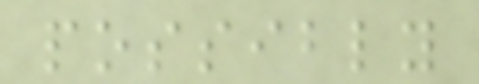possibly
